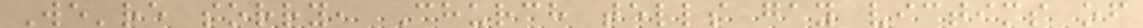We're sorry, Church tells gay victims of
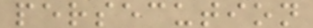persecution
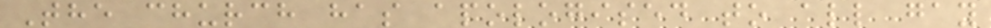The church has apologised to all gay
